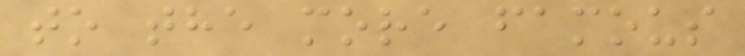to the more famous
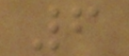6
